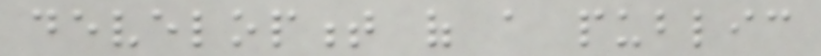development of a public
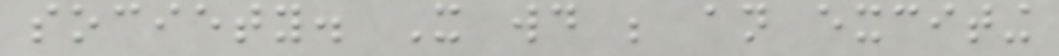society. It would be an exciting
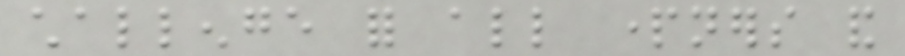challenge for all partners and
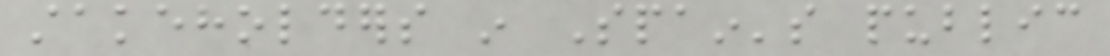stakeholders in Spain's public
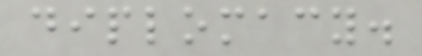diplomacy.
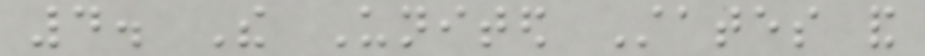4. The United States and
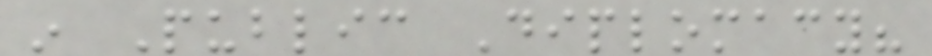in Public Diplomacy?
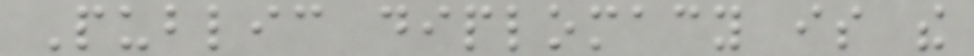Public diplomacy is the
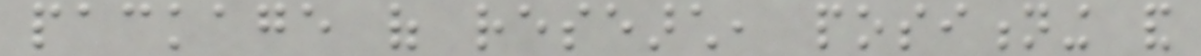package of research, positioning and
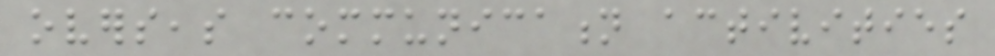overseas communication activities
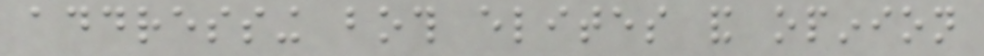addressing both elites and opinion
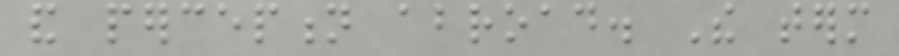and perception abroad. The term
